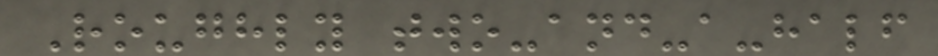Roughly two-and-a-half
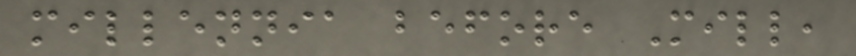millennia before Mill,
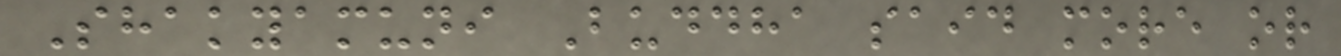Shakyamuni Buddha said more or
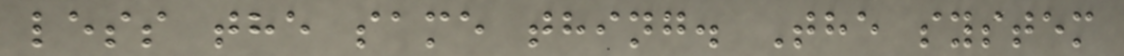less the same thing. The system
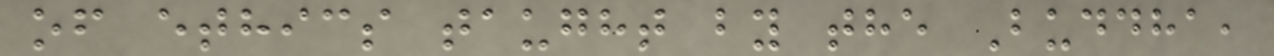of ethics taught by the Buddha,
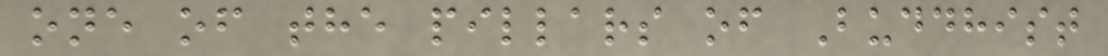one of the pillars of Buddhist
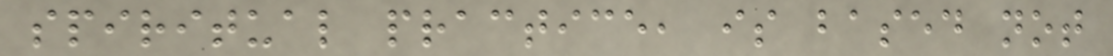spiritual practice, is based not
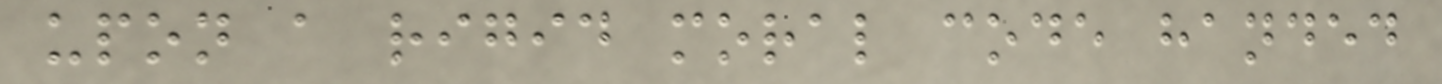upon a rigid moral code handed
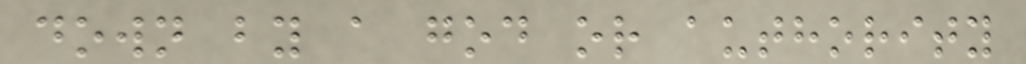down by a god or authority
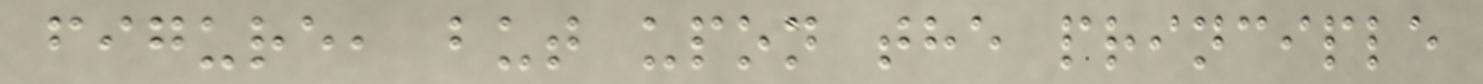figure, but upon the principle
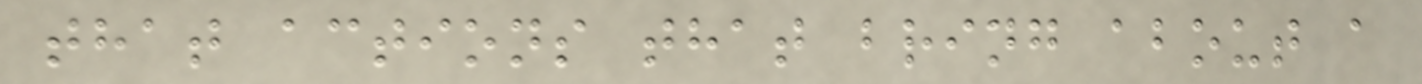that actions that bring about a
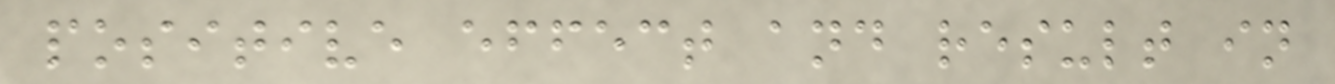positive effect and result in
